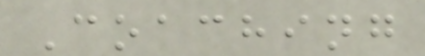Coaching
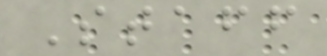Staff
